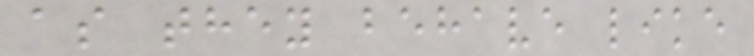as they behave like
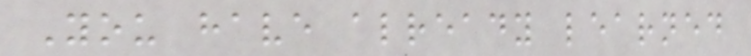You have already learned
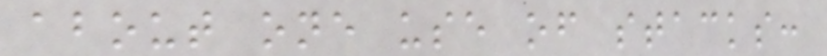about one use of stacks:
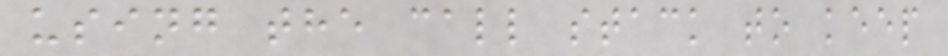using the call stack to keep
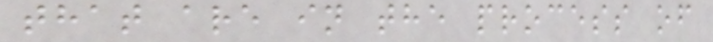that are in the process of
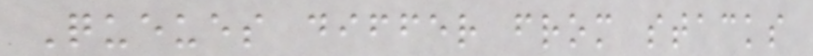Queues differ from stacks
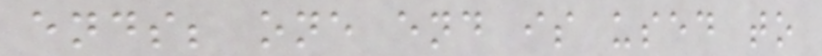ends; one end is used to
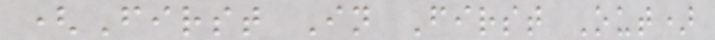(First In First Out)
